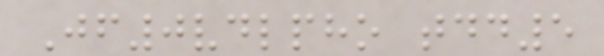Jf0vdlpho tdd5
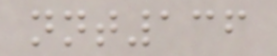nnt136
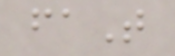faT
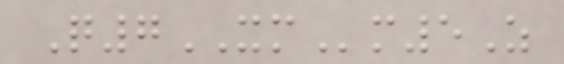Q7XMm5Z
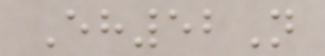Eh52N
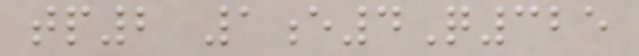tp2 1e4Q325
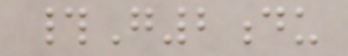#G2du
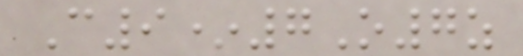C9*7O7z
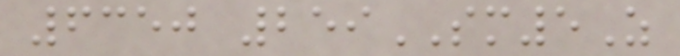6350 259SM5Z
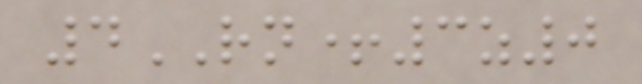4RN+3z0
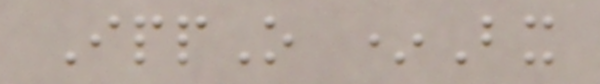IppO *Bx
